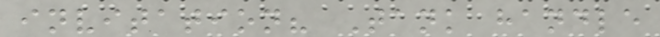invitation? Tank handle
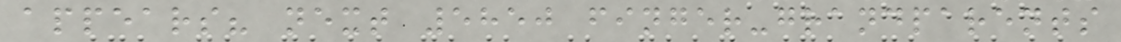appears? next 5850 finger-grandparents
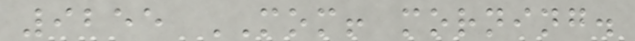9255 MOM! morning.
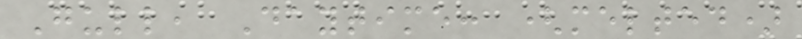Gull, Daytime: (melted)
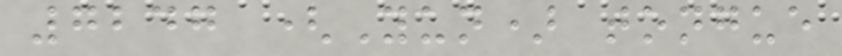7247 (Yun) tongue
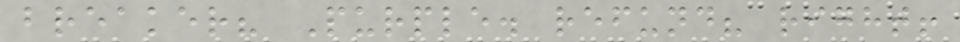breaker? Purple. refund? right!
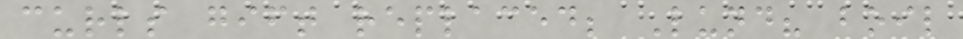curls gift replaced; Lund? boil
